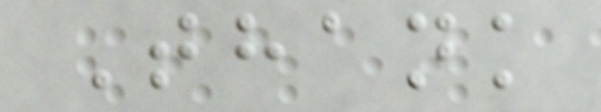Thank
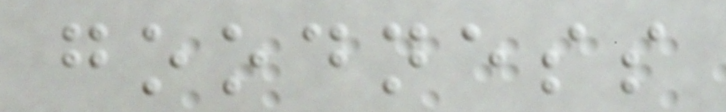goodness
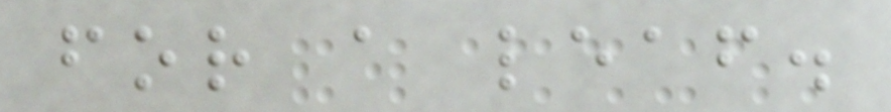for a leaf.
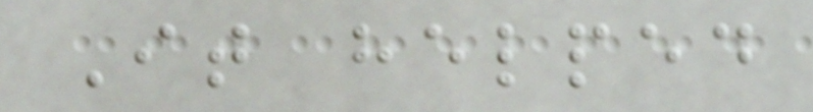It helped
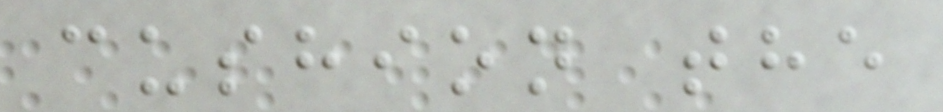cushion the
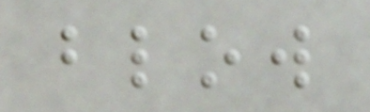blow
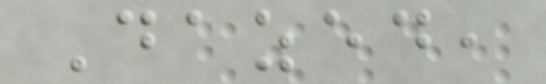Dazed,
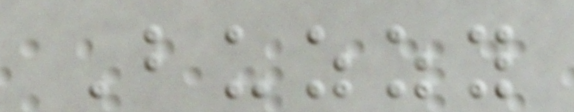Buzzy
